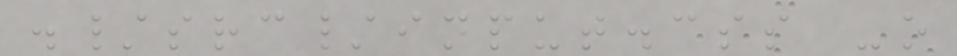./src/input.css -o
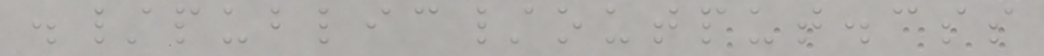./public/output.css
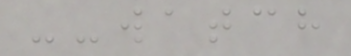--watch
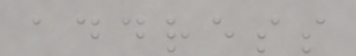address
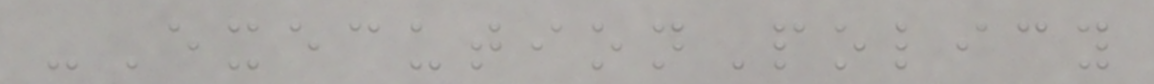-ExecutionPolicy
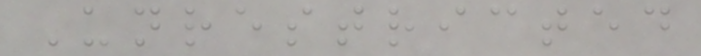Unrestricted
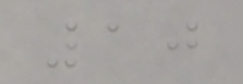10
